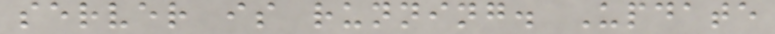server is running. Update
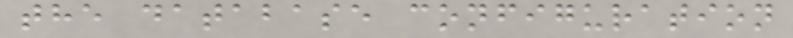the database configuration
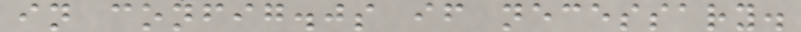in config.js if necessary.
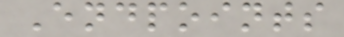Endpoints
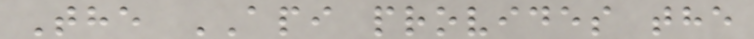The API provides the
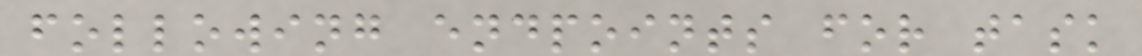following endpoints for task
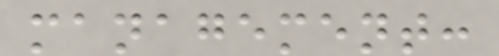management:
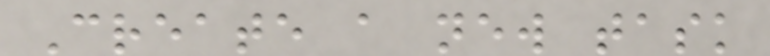Create a new task
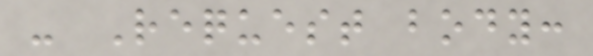- Request body:
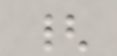{
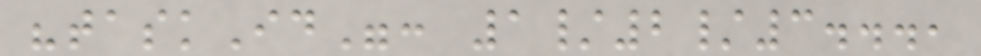"taskId": 1/2/3...,
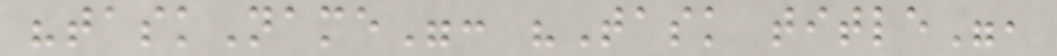"taskName": "Task title",
